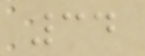34
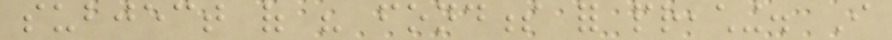subject of his fondness for preaching. I
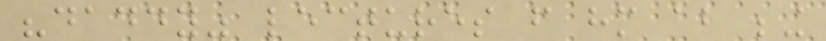"daddy" lectures from him about being
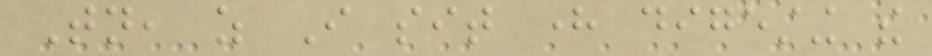Tonight, as I sit here digesting the
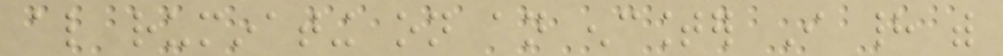also ruminating on an encounter I had with
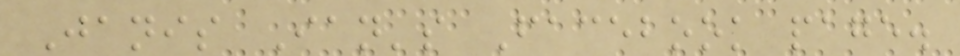Janis Ian's Facebook page.
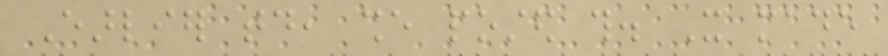Earlier today, she posted this. It made
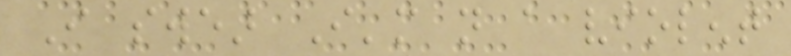I swear I'm not a violent
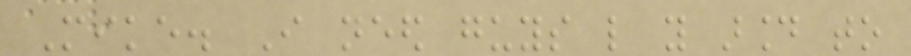Mike. I need guys like you around to
